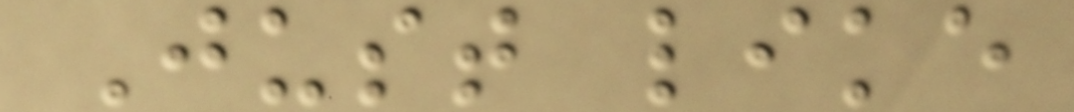Just like
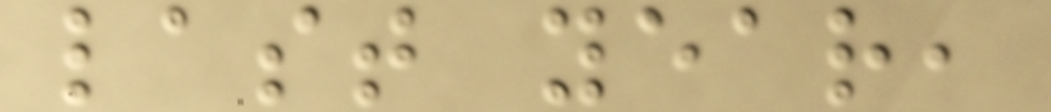last year,
